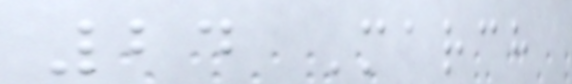24 March
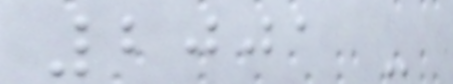2001 -
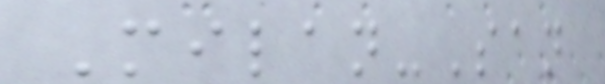Milan-San
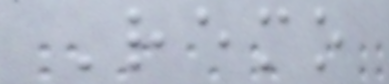Remo
